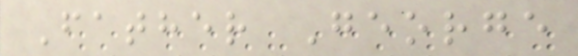Father George
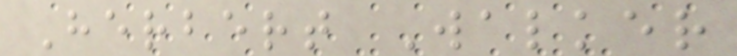Herbert Walker
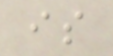is
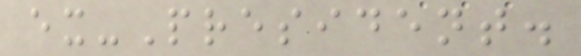ex-President.
